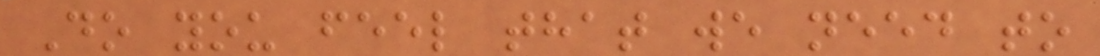Do you feel that we need to
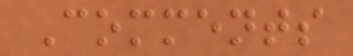Comments
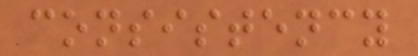consistency
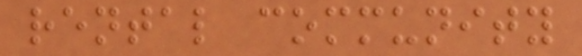rental community
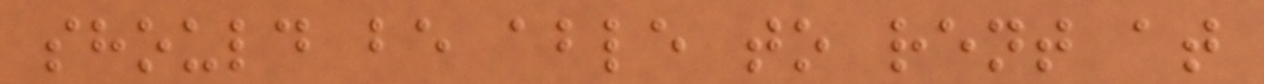should be able to rent at
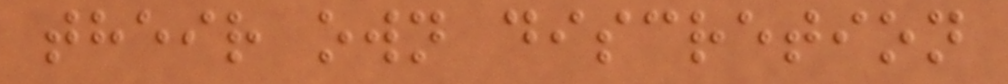their own discretion
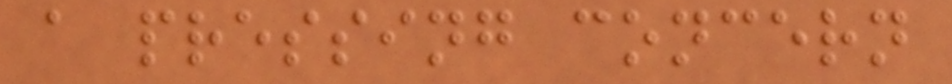a pressing concern
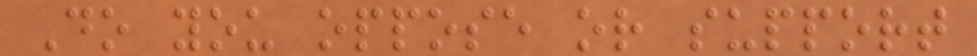Do you oppose or support
